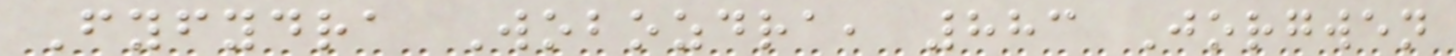Fyfydra Wobozdra, 883 Jorgwen
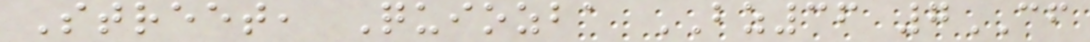Street, Quiozba BZ36 7CF
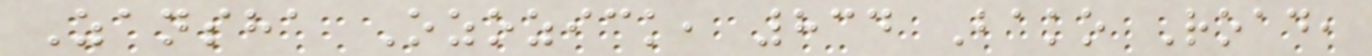Zansha Ozozick, 834 Bako Road,
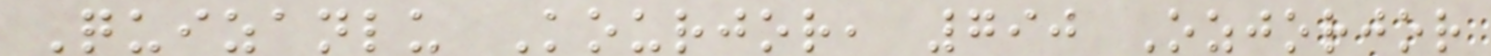Quizanlu Kourjor, 790 Ozjorjor
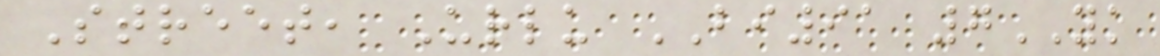Street, Urlu BI91 7YK
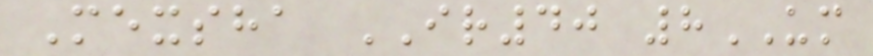Mexsha IR40 8UM
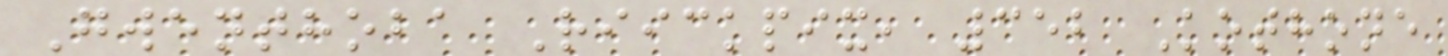Gwenthoba Riickpix, 352 Kothone
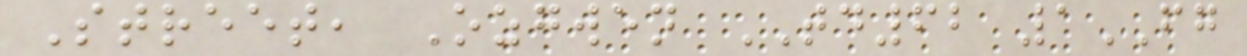Street, Ozgwen TD62 1FG
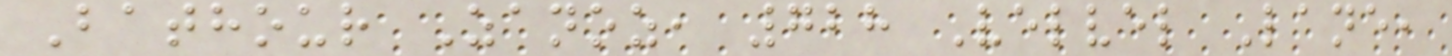Bathour Zanoz, 728 Velvel Lane,
